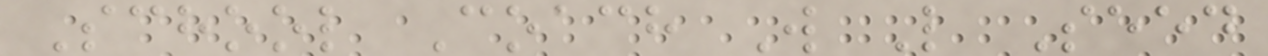School Coach W L Seed
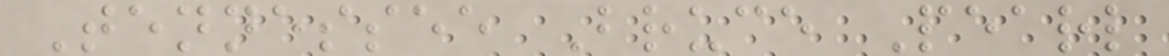Tennessee Bruce Pearl
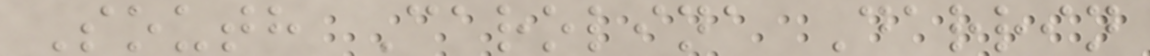South Carolina Darrin
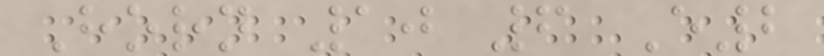Horn 10 6 E2
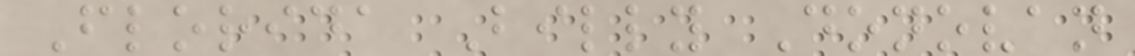Florida Billy Donovan
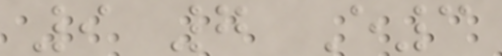9 7 E3
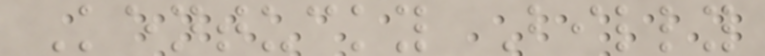Kentucky Billy
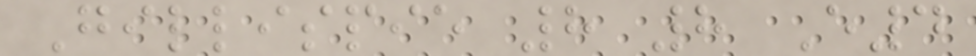Gillispie 8 8 E4
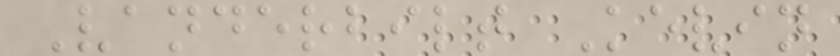Vanderbilt Kevin
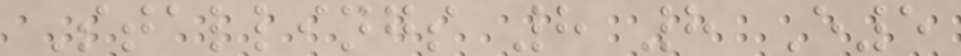Stallings 8 8 E5
